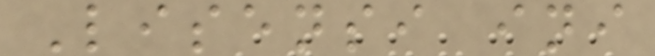Lisensi ini
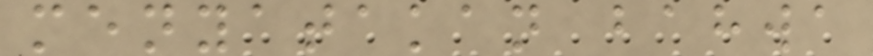menyatakan bahwa
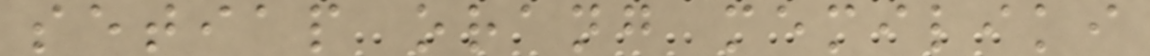setiap orang memiliki
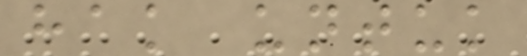hak untuk
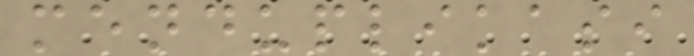menduplikasi
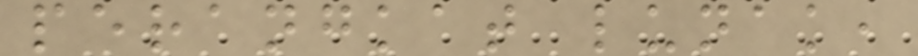perangkat lunak,
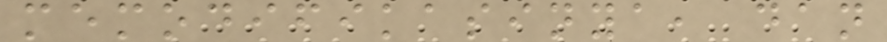memodifikasinya, dan
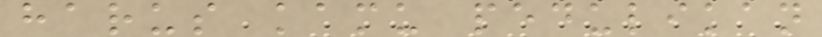harus kamu pedulikan
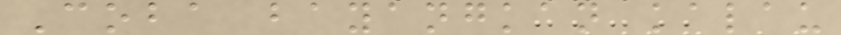Coba bayangkan kalau
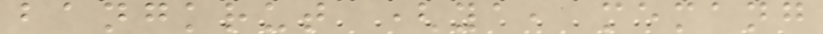bangkrut (ya, memang
